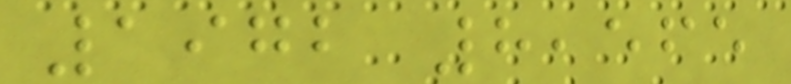1972 8,565
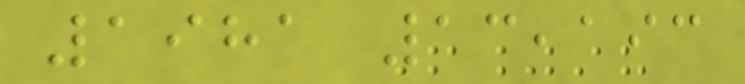1981 13,193
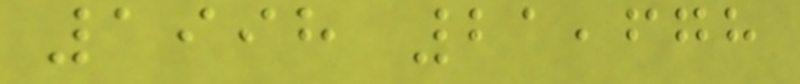1998 21,678
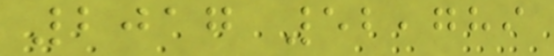2017 52,789
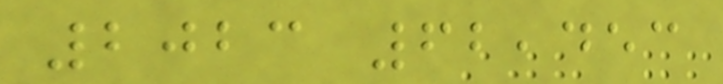2023 62,453
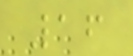16
